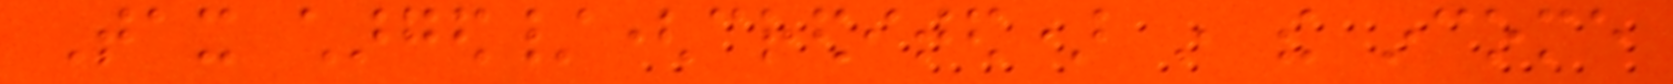Tax charged/(credited) in the income
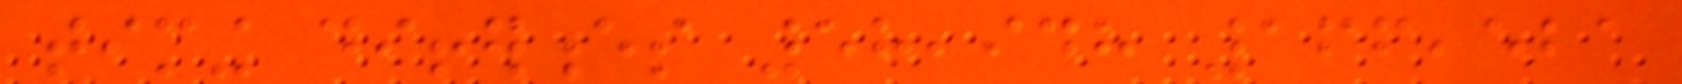timing differences 58,948 166,521
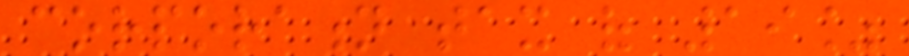corporation tax of 19%
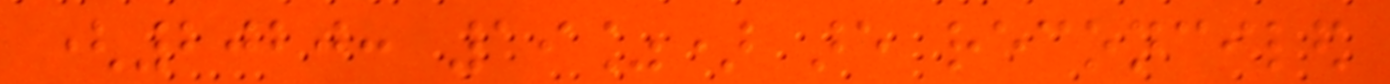(2020: 19%) are reconciled
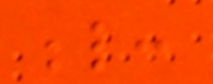below:
